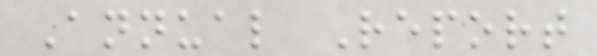Annual Report
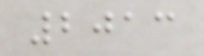2013
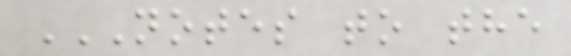NOTES TO THE
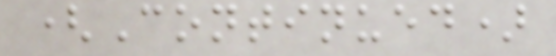(Continued)
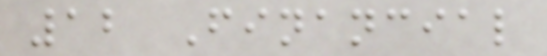12 Financial
